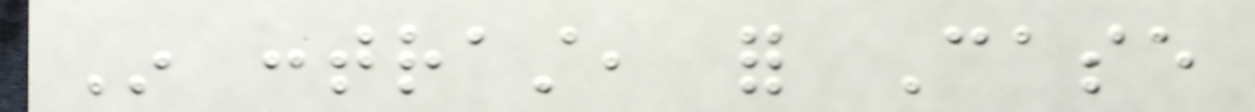In contrast, for Case
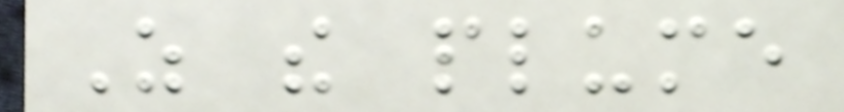As the plume
